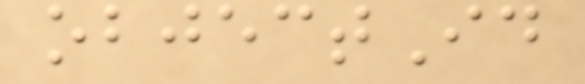objectId
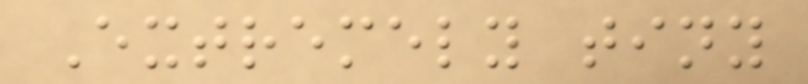Extremely tiny
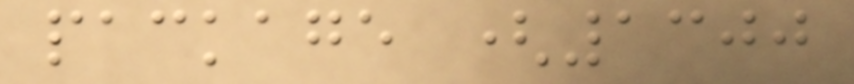package (1300
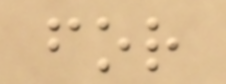for
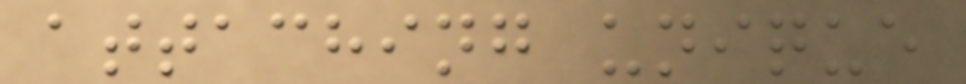attaching unique
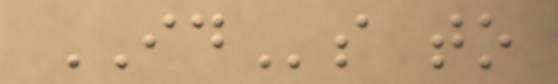IDs to
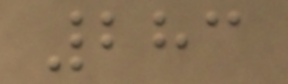283
